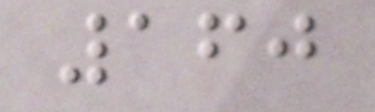160
